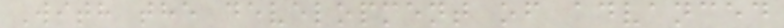With the development of advanced
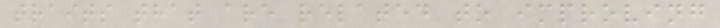traits that are related to improving
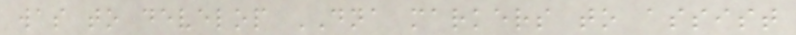was to develop DNA markers to assist
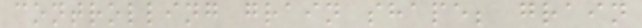controlling grain shape; grain
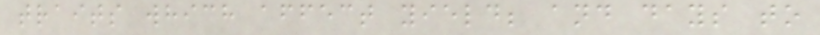traits which affect yield; and days to
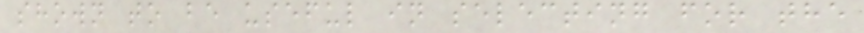shown to be useful in selecting for the
